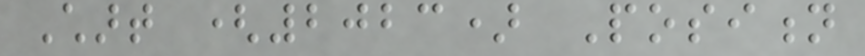Chart (2023) Position
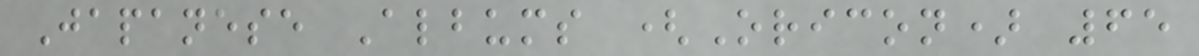Japanese Albums (Oricon) 65
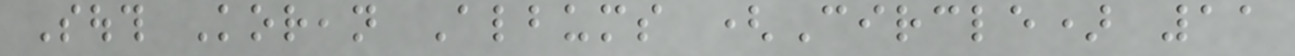South Korean Albums (Circle) 11
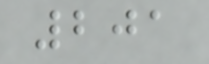201
